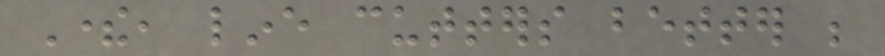There, line cutters better be
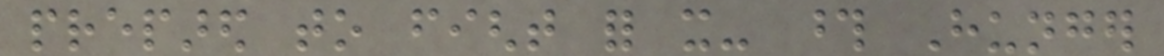prepared to fight for it- those Hunger
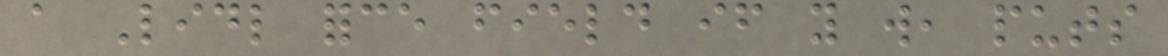a Lidl force field if you will, puts
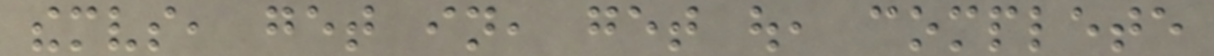themselves, get in, get out, complete
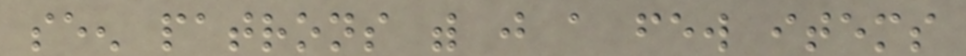seen patrons with just a few items
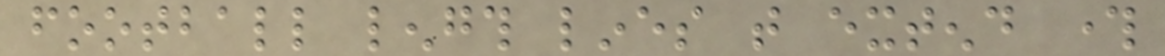football length lines that extend through
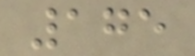175
